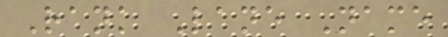Rank Lane Name
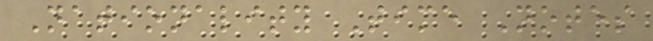Nationality Time Notes
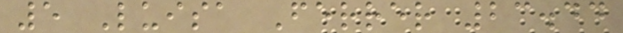5 Luisa Ferrer 23.44
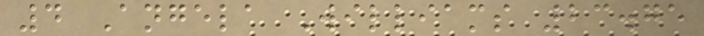4 Angela Williams 23.75
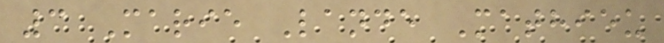3 Marie Lande Mathieu
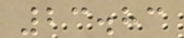23.83
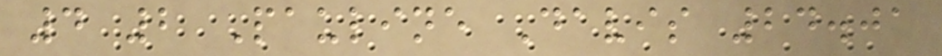4 2 Pauline Davis 24.01
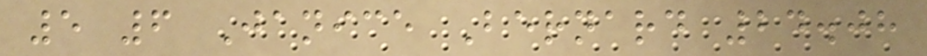5 6 Janice Bernard 24.08
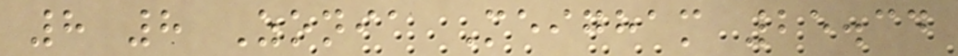8 8 Zonia Meigham 25.34
